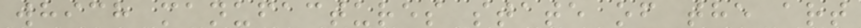which manufactures state of the art
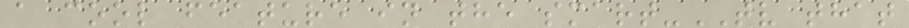a cool feature in the smart-TV that
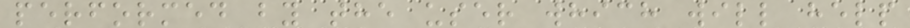performed by the user which will help
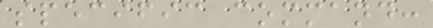specific command:
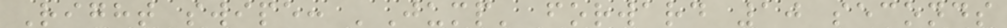Right swipe: 'Jump' forward 10 seconds
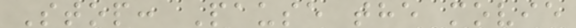Stop: Pause the movie
